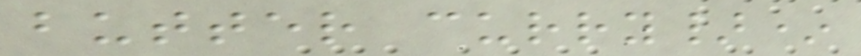butter curry}*
